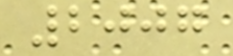2007
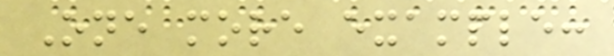One more example:
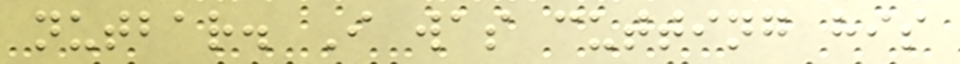nutbar. I was cutting his
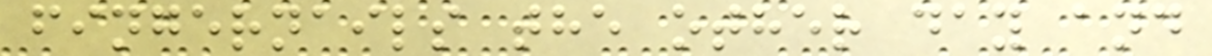fingernails the other day and
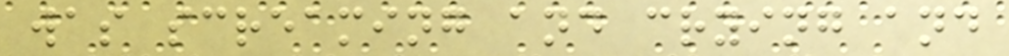was screaming and crying and
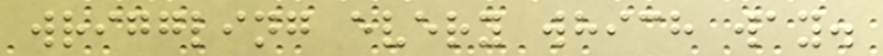wriggling every which way.
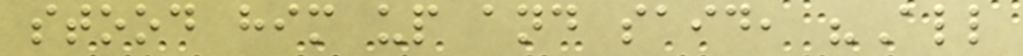stood him up and said, "All
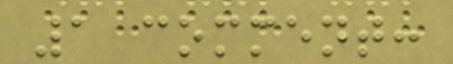1 comment:
